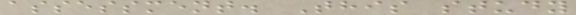assessment. This study
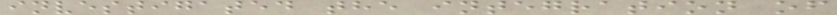investigated the integration of
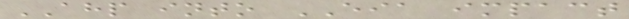AHP into EIA impact
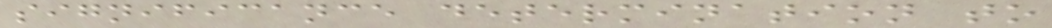significance determination to
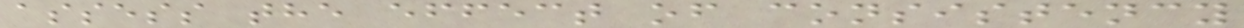assess the effect of consistency
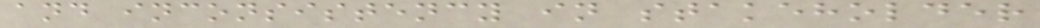and inconsistency in stakeholder
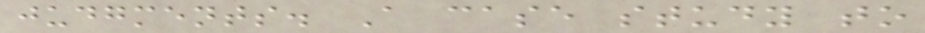judgments. A case study to
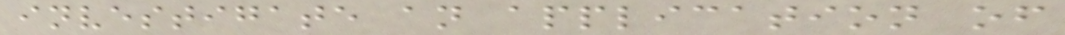investigate an application of
